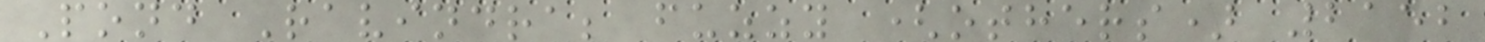Pond Ravindra; fuzzy (others) 2152
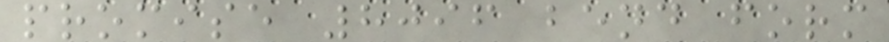promise 8096 bend form
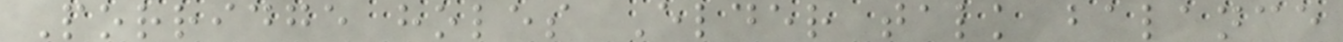Porridge holes Elder talk balance
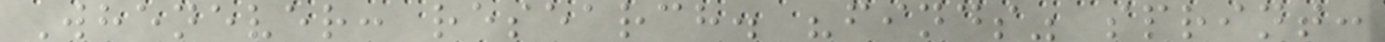Whenever: research. "finds" sprint:
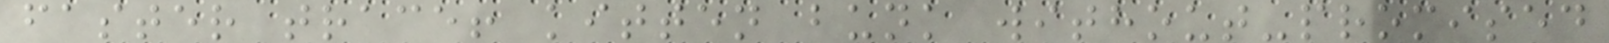faster trace! kitten bunk without-promised
